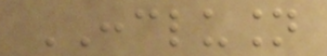CONCLUSION
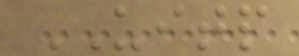UITP
